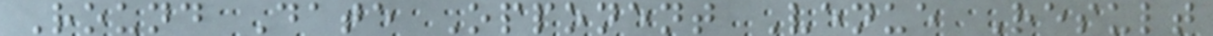Round Date Opponent Venue Result
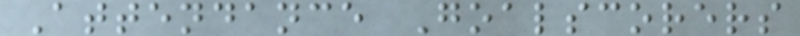Attendance Goalscorers
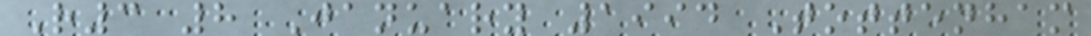R3 8 January 1994 Tottenham
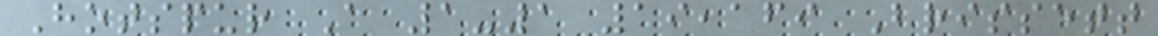Hotspur A 1-1 19,169 Brissett
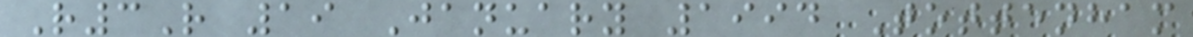R3R 19 January 1994 Tottenham
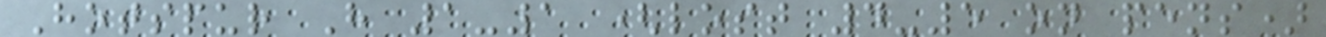Hotspur H 1-1 (lost 4-5 on pens)
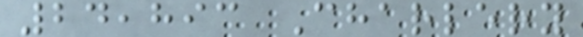24,893 Charlery
